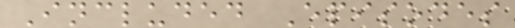Included Episodes
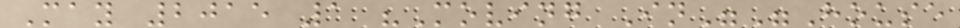May 2015 1 "Moving In""House
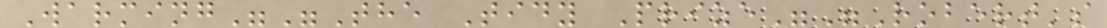Warming""The Tidy Prize""Robert's
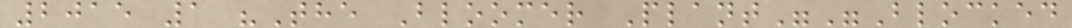2015 1 "The Bloomer Plant""Blocked
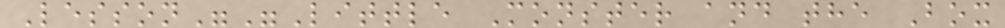Lesson""Little Monster and the Box
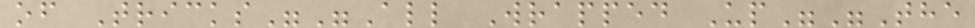of Tricks""All Wrapped Up""The
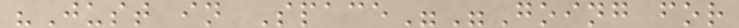"Just in Space""Going for
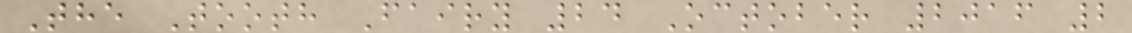The Tooth Fairy 24 October 2016 2
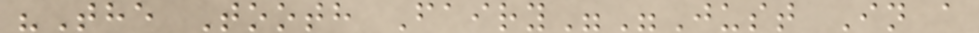"The Tooth Fairy""Just In a
